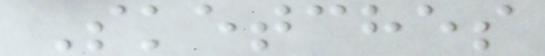Sketches
